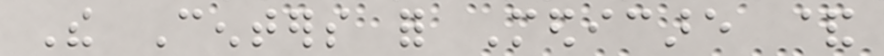The Centers for Medicare &
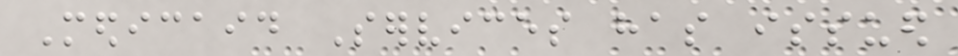Medicaid Services has issued
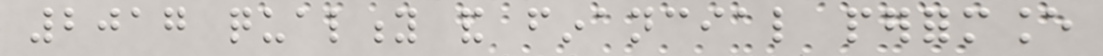2017 quality and financial performance
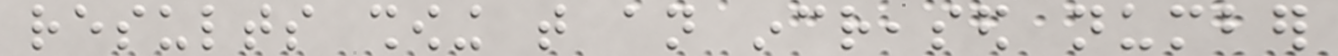results showing that an increased number
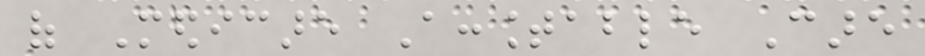of Medicare Accountable Care
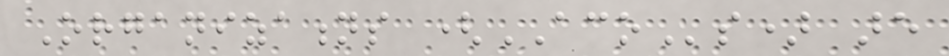Organizations (ACOs) are
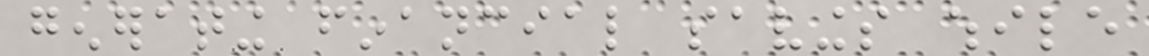generating financial savings while
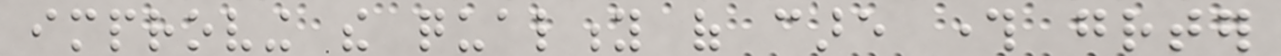improving the quality of care through greater
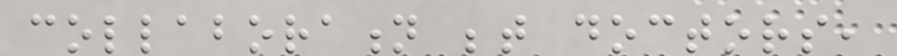collaboration between doctors,
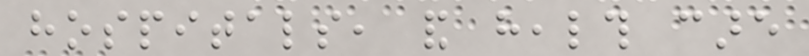hospitals, and health care
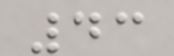43
